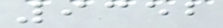9352
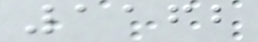1162
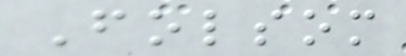Folsom
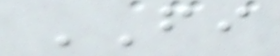FI
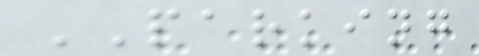PARKING
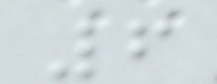6
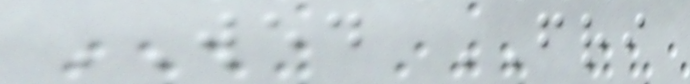WED FRI
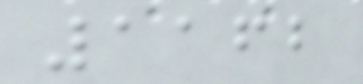1162
